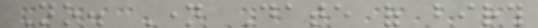No. Name Date of birth
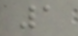1
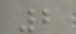2
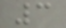3
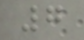7
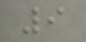9
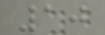10
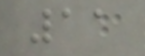11
